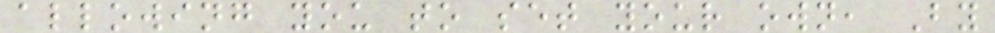allowing you to set your own, By
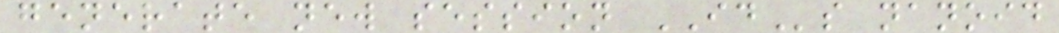generate new session IDs nanoid
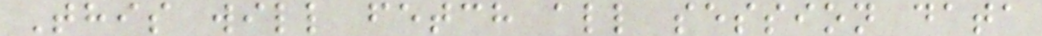This will fetch all session data
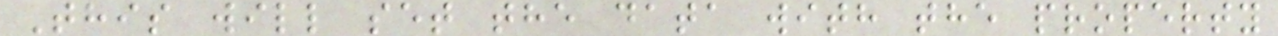This will set the data with the property
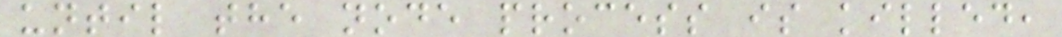until the node process is killed,
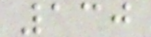130
